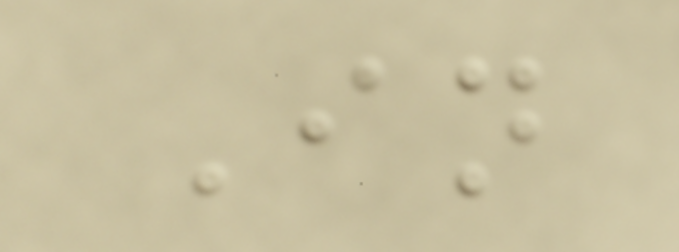In
